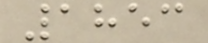1853
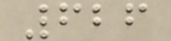626
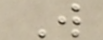W
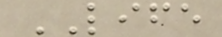LIFE
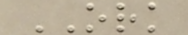ORK
